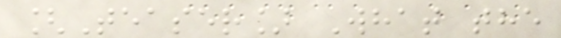[Teaser] What the
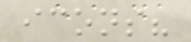icons?
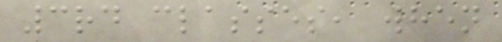3rd classes, when
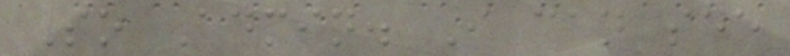So Admin. I can see
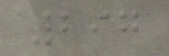297
